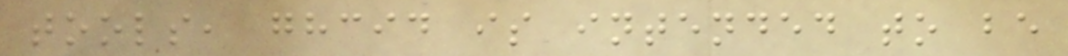tools, ghcid is intended to be
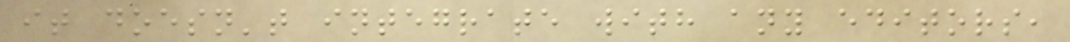it doesn't integrate with any editors,
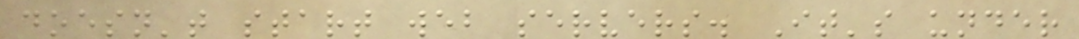doesn't start web servers. It's under
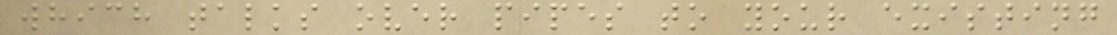which talks over pipes to your existing
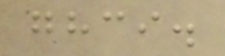ghci.
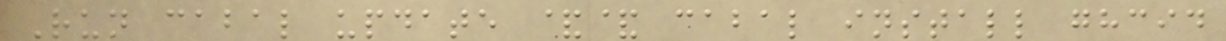Run cabal update && cabal install ghcid
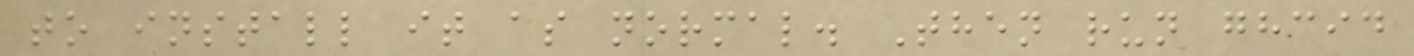to install it as normal. Then run ghcid
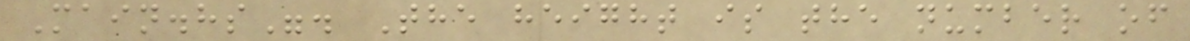Main.hs". The height is the number of
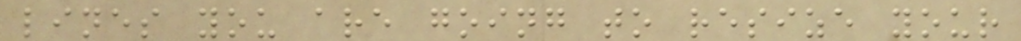lines you are going to resize your
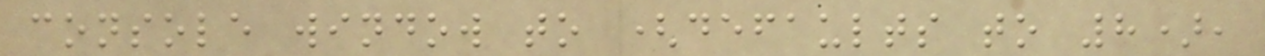console window to (defaults to 8),
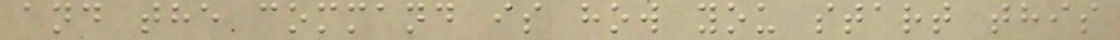and the command is how you start this
